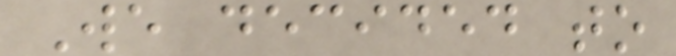We decided to
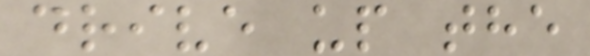drive up the
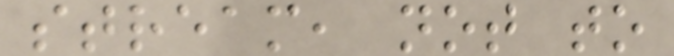stream, not to
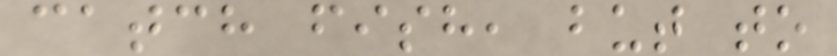catch fish, but to
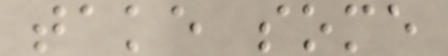take some
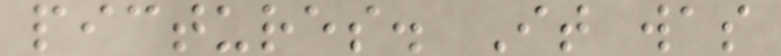pictures. It was
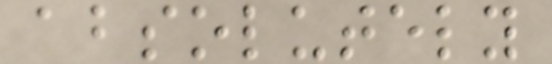absolutely
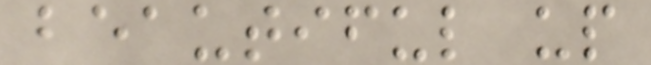beautiful up
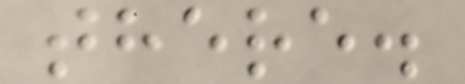there.
